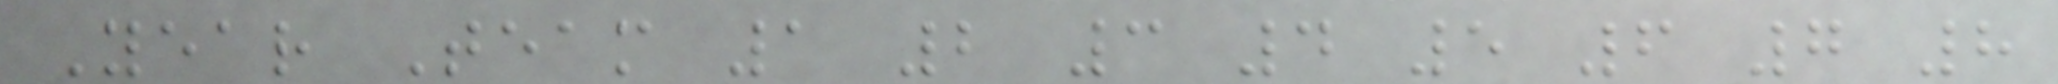Year Team 1 2 3 4 5 6 7 8
